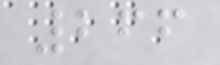266
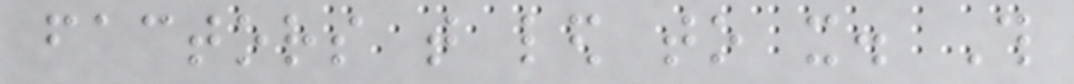factors that led to it. This
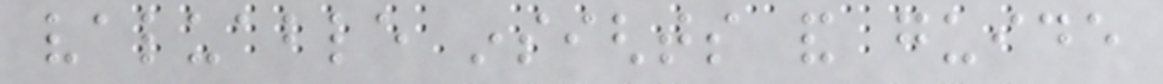valuable insights and guide
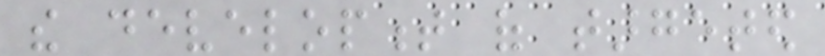the development of targeted
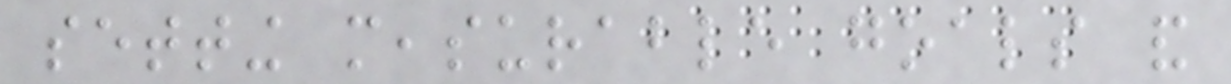setting measurable goals and
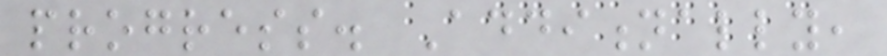progress. Additionally,
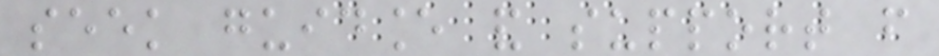seek guidance and support from
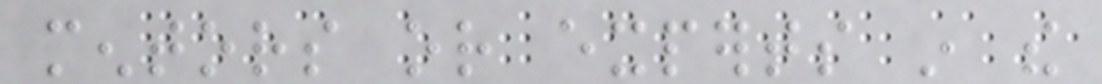mentors or experts in the
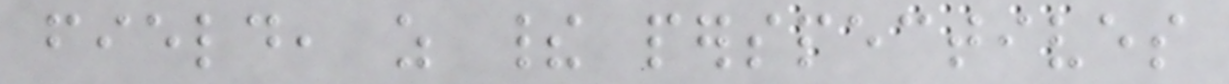field, as their perspectives
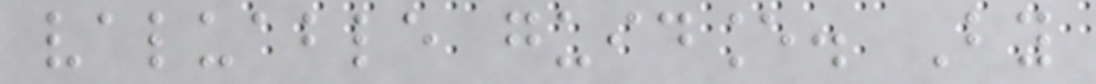valuable guidance. By
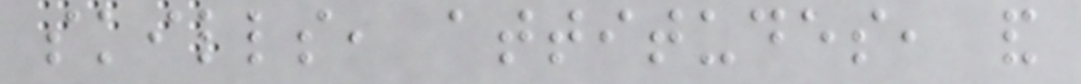skills, attitudes, and
